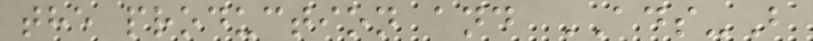the production and ADS-B
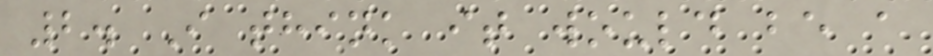2. I think it would be a
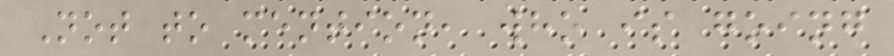Not to mention, who is going
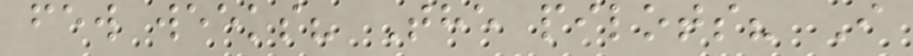few weeks? The pilots? I
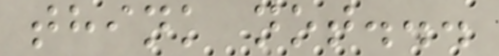think not...
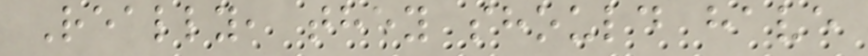Really, they should have
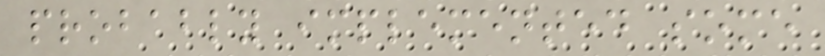probably implemented some
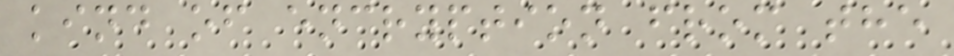kind of encryption from the
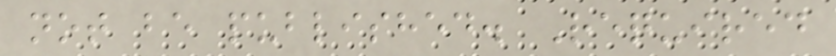not be published. Required
